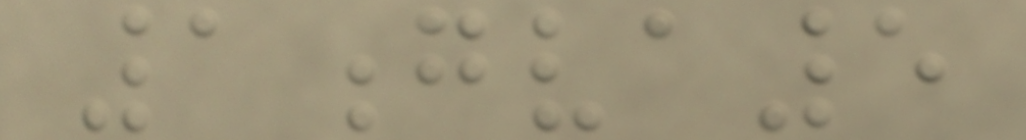1gva5
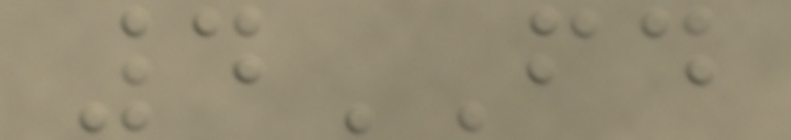4FD
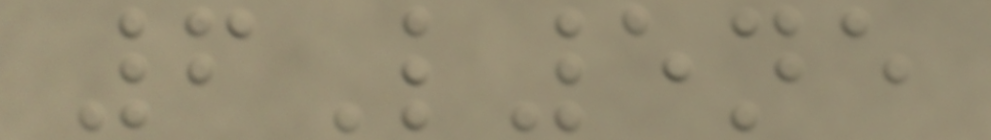6L5ne
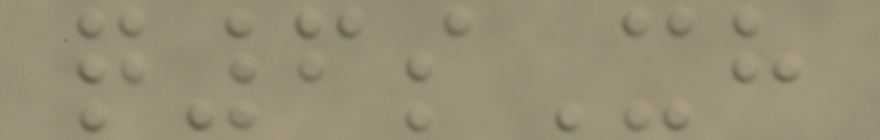q6sXh
